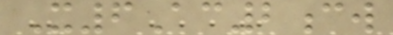X6Ac2cw
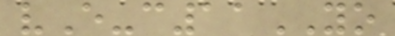vE-c11YO
